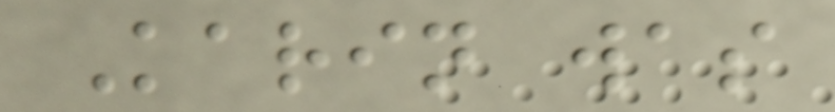Karin was
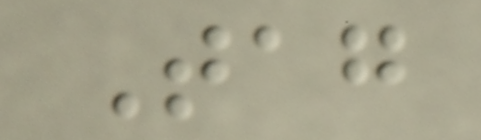Tag
